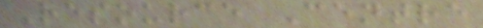Resource Centre
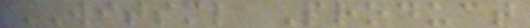WITSML Product
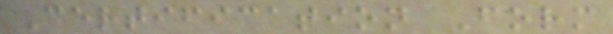Certification Form
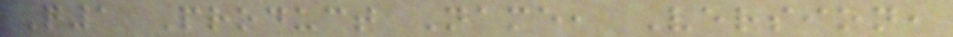Q1 Product Name, Version,
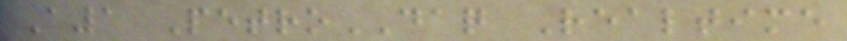A1 PetroDAQ Realtime
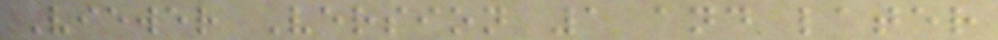Viewer Version 1 and later
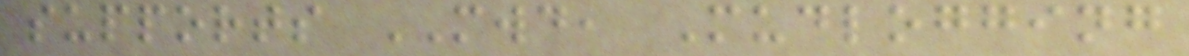supports MWD, Mudlogging
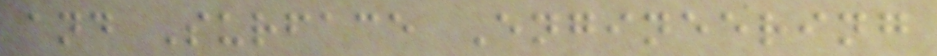and Surface Engineering
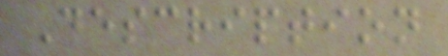Description
